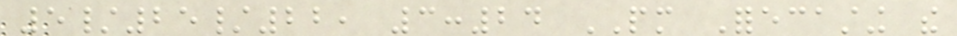5/25/22, 3:24 PM Forecasting the
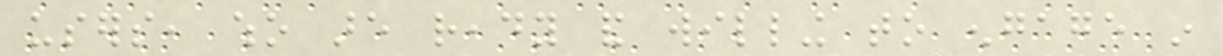users, who are ready and willing to engage in
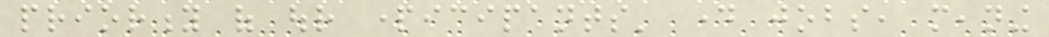priority of our participants' day jobs, meaning
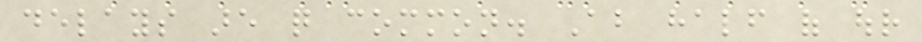delays are quite common. About half of our
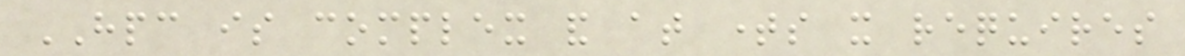HPC is complex and at times it requires
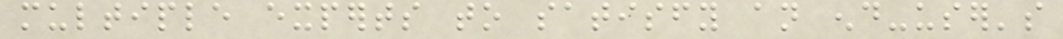multiple experts to satisfy an end-user's
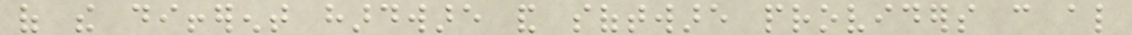of the different hardware and software providers can also
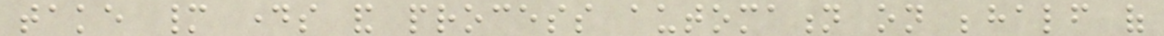take many days and process automation on behalf of
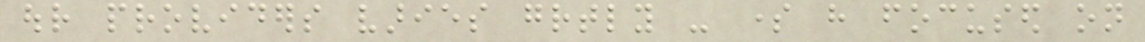our providers varies greatly - some have focused on
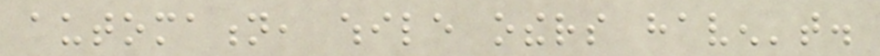automation, while others haven't.
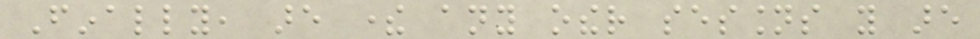Finally, are there any other sessions you are
